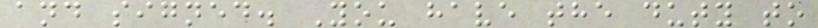and signed. You have the duty to
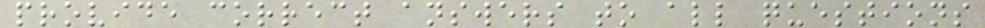provide correct answers to all questions
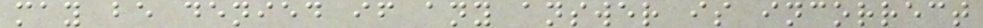may be denied if any answer is incorrect
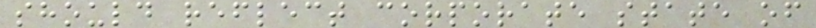should reflect corporate state of
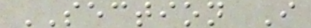SECTION I
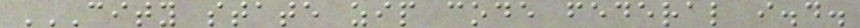CITY STATE ZIP CODE FEDERAL I.D.
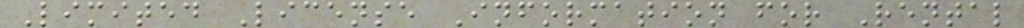Limited License Information for Rental
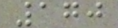170
